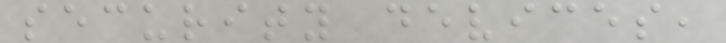security devices,
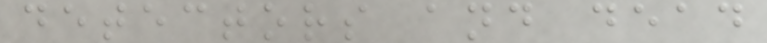detectors and dead
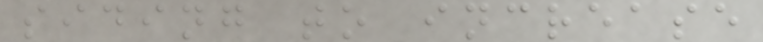siding to increase
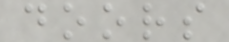doors
